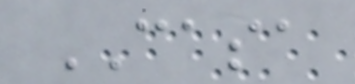CASA
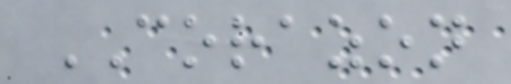CORAZON
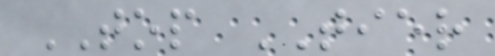TOP TIER
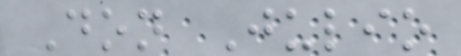Don Julio
